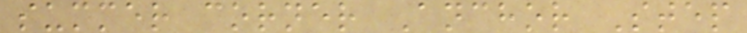summer corner Anchor Step
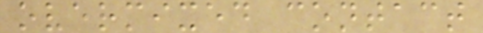overmixed contact
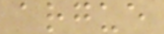argue
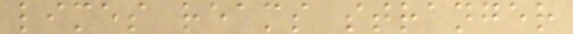limes reams stranger
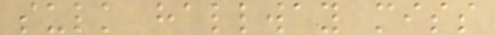sulk hallway miss
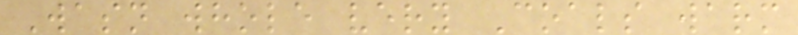Wasn whole very Coals warm
